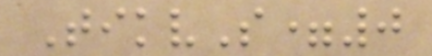TikvS=0
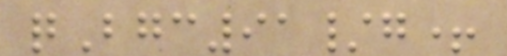qBgc91/g+
